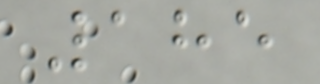185
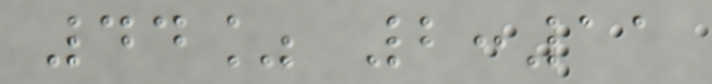44% 2:11
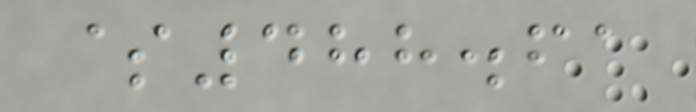$488.61
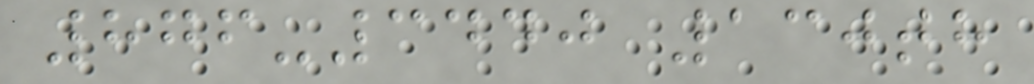876-3440 130th
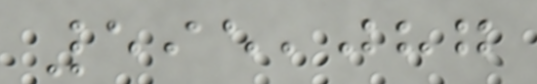595,087
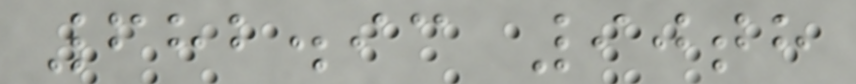682.93 90th
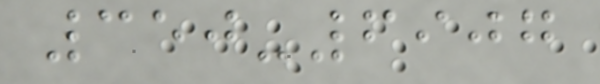350-6907
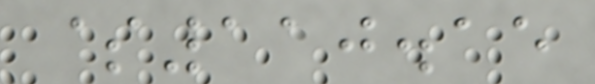$110.15
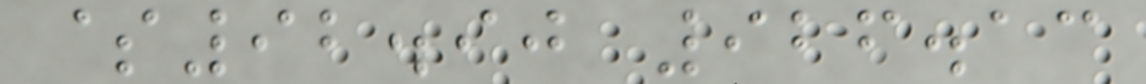$92.90 926.13
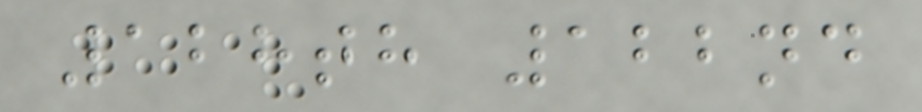128th 122nd
